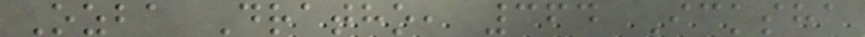Ozba Dratho, 364 Icksha
